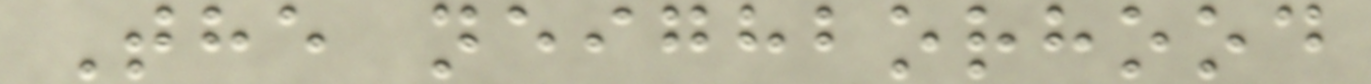The neighborhood
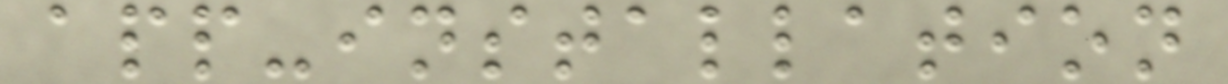app-installation
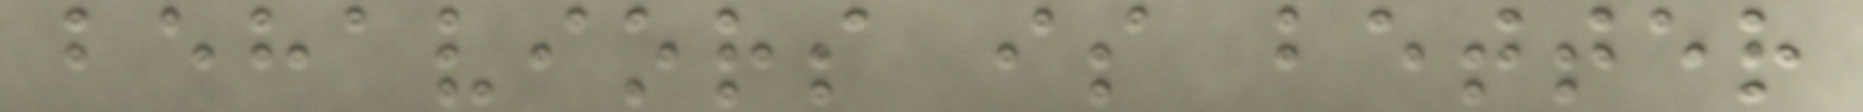behaviors is better
